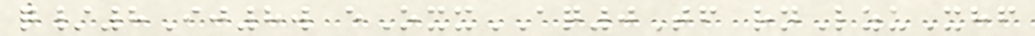q/8Ij8w eOxxAQ0Tf rnLzuXhf
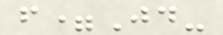f=Jd-
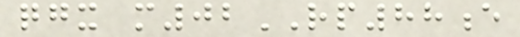qgx m02RP88e
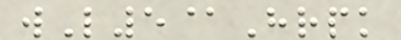wL5@Hrpk
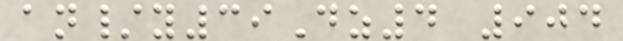an/y39Dz4 904
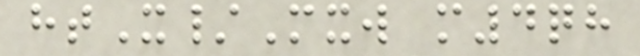htX/Mxw m4qh
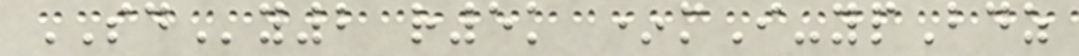SDy2 r5k *mI-ypBdz
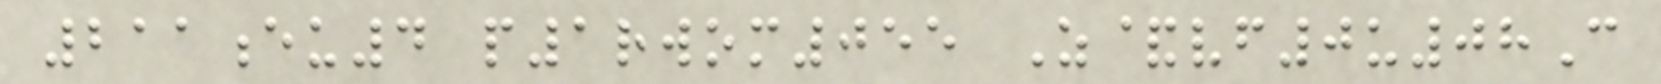211eu4 p1rwom055 Z&vf0u08C
